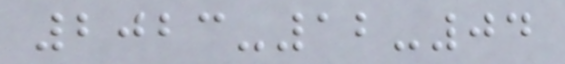2023-12-04
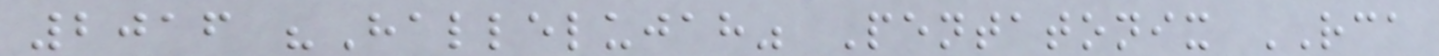2016 "Hallelujah" Pentatonix RCA
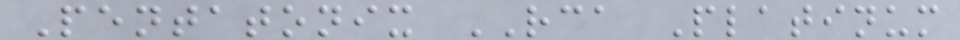Pentatonix RCA Platinum
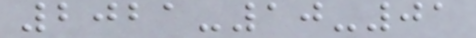2021-10-01
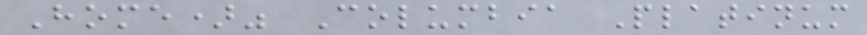Home)" Columbia Platinum
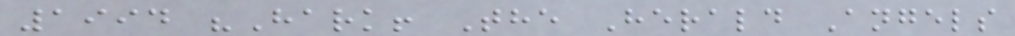1994 "Hark! The Herald Angels
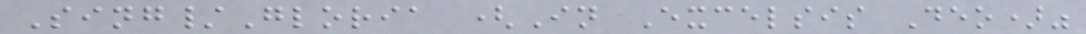Sing/Gloria (In Excelsis Deo)"
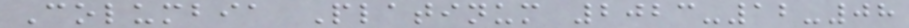Columbia Platinum 2023-12-08
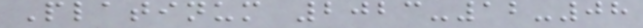Platinum 2023-12-08
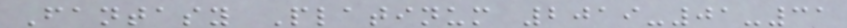Fantasy Platinum 2019-01-31
